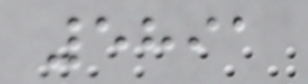5891
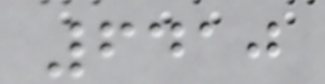6410
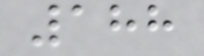188
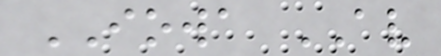IOWA AV
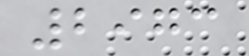2973
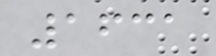1631
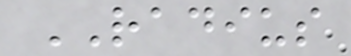RADIUS
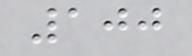100
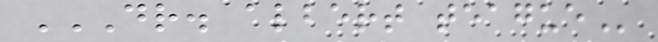DR. ALBERT TEAGUE
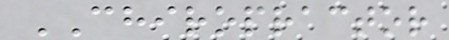CHIROPRACTOR
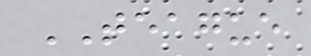TEAGUE
